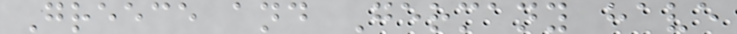Greece and Germany have
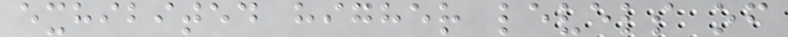exhibited higher levels of
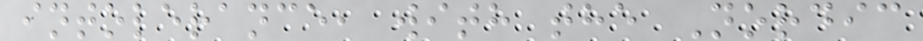intolerance, with the Nordic
